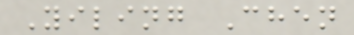Yiling Chen
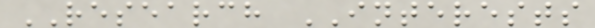RESEARCH INTERESTS
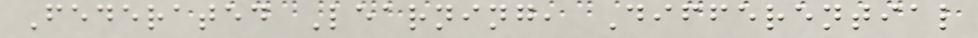Federated Learning, Differential
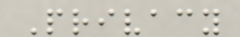Privacy
